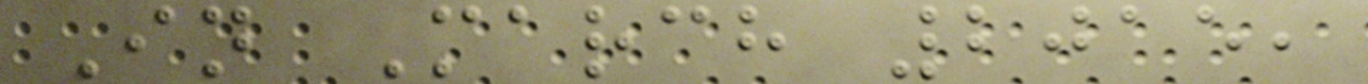In March 2015,
